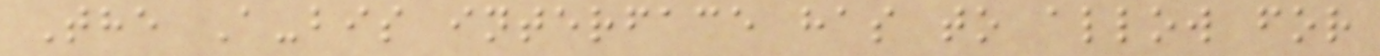The A-bis interface has to allow for
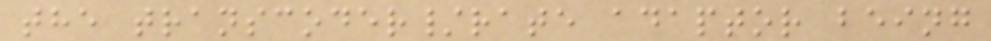the transcoder/rate adaptor being
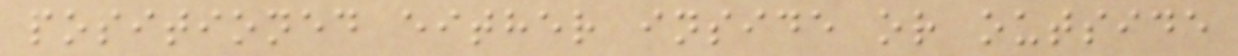positioned either inside or outside
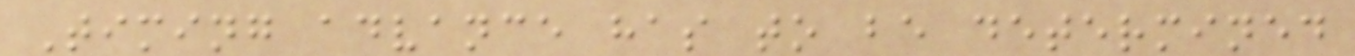Timing advance has to be determined
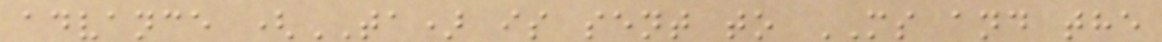advance (TA) is sent to MS and the
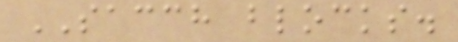SACCH blocks.
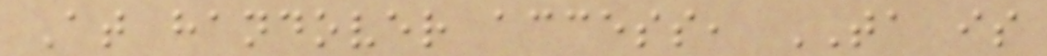At handover access, TA is
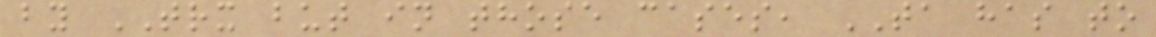by TRX but in those cases, TA has to
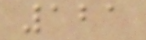121
